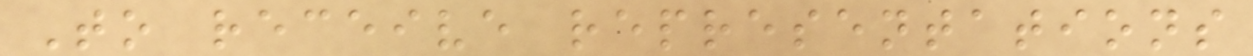To receive representations
